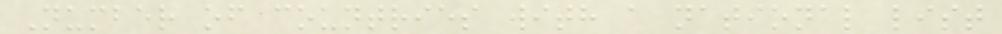Number of countries with a national list
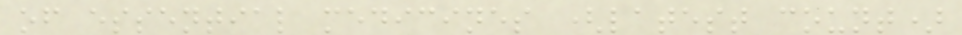of essential medicines (latest count)
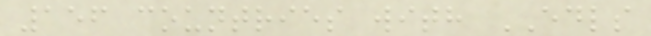156 countries with EDLS
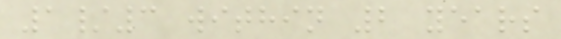1/3 within 2 years
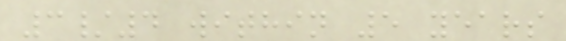3/4 within 5 years
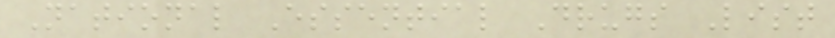National Essential Drugs List
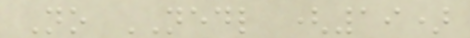No NEDL (19)
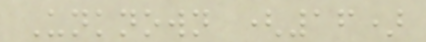Unknown (16)
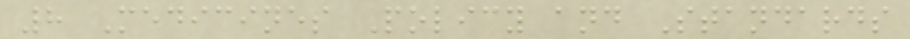8 Medicines Policy and Standards
